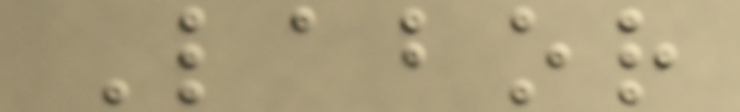Labor
